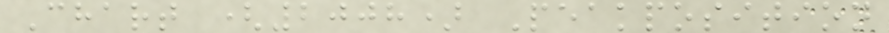Chart (2008) Peakposition
